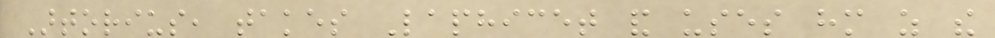Artorius, takes Laphicet and uses him as the
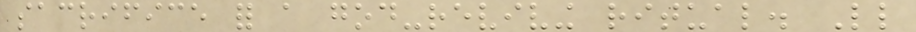sacrifice for a god-reviving ritual. Little
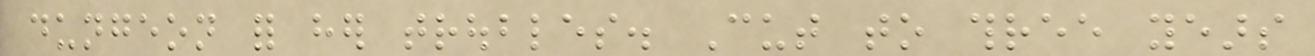dungeon for her troubles. Cut to three years
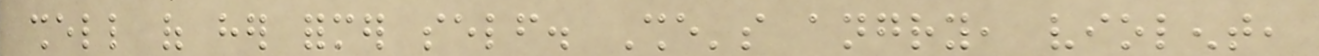shell of her former self. She's angry, violent,
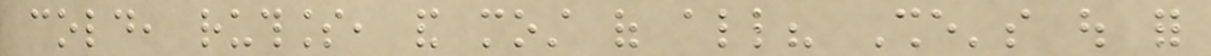cold, ruthless, and most of all? She's out for
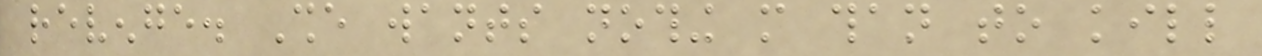revenge. She wants nothing more than to kill
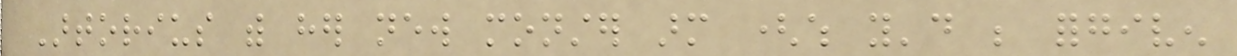Artorius with her new monster arm (which you'd be forgiven
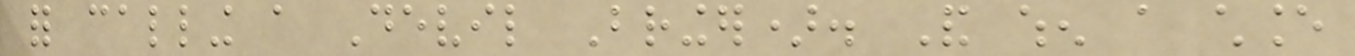for calling a Devil Bringer). And when a chance
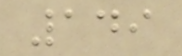149
